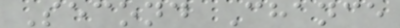Second Chance
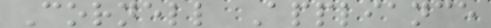Cornell Appliance
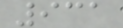931
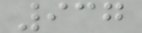937
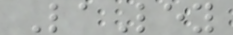LaLey
